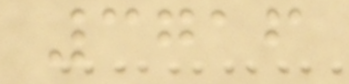3716
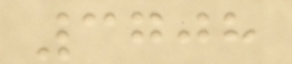3708
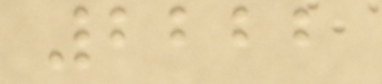2222
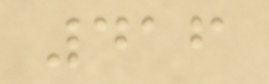416
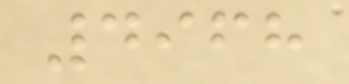4968
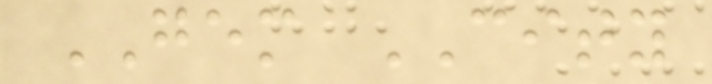GEM CITY
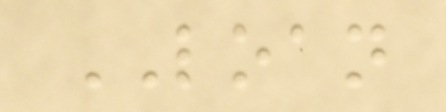LOAN
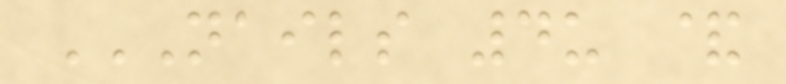NAILS 4U &
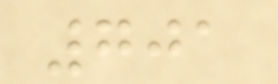701
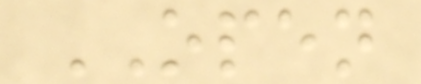OPEN
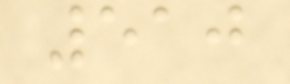510
